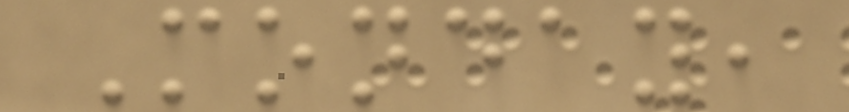Monday,
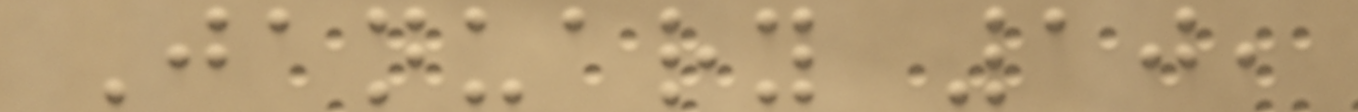January 10,
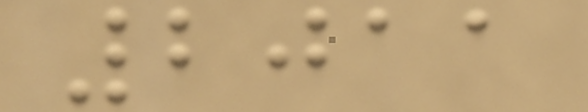2011
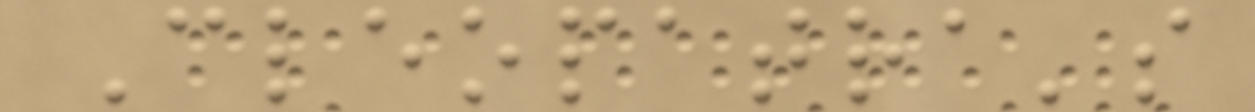Cleopatra's
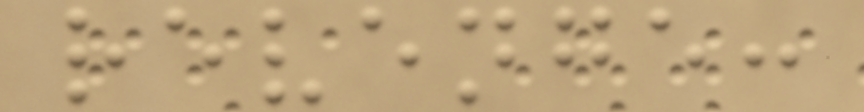revenge:
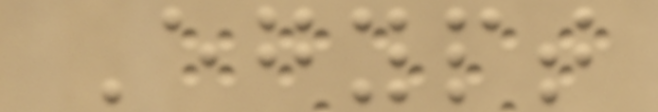Egypt
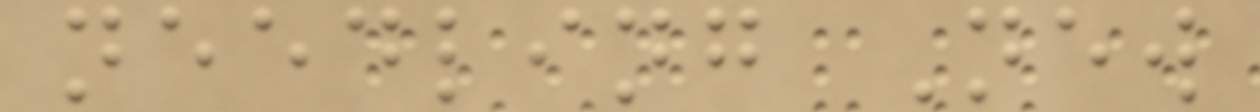needling New
